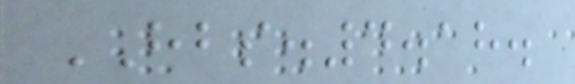HBS.4.18.
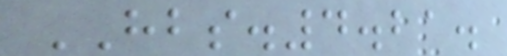HBS.4.21.
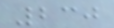230
